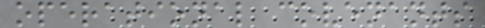operational covenants
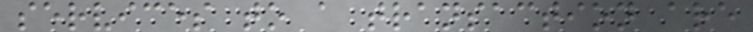services to a transaction are
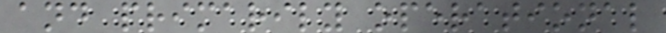and primarily operational
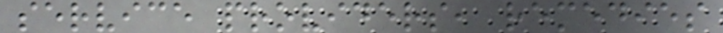service providers, remedies
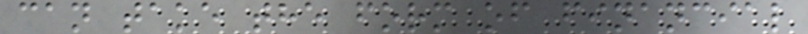can take the form of financial
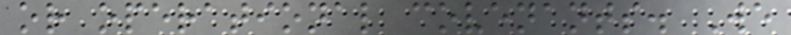or operational covenants. We
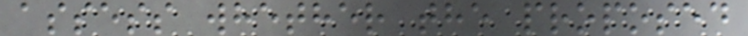assess whether the proposed
